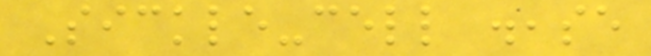Sickle-cell disease
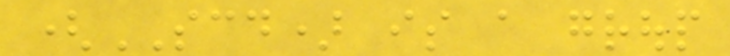(SCD) is a group
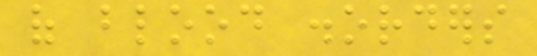of blood disorders
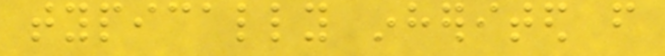typically inherited from
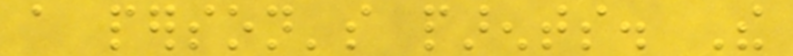a person's parents. The
